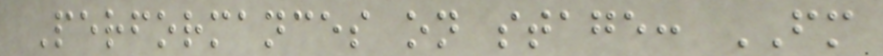Performances on stage: FM
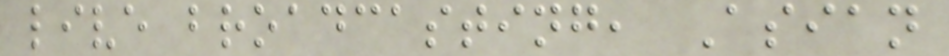live broadcasting, Asian
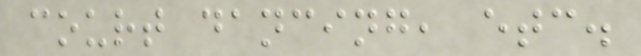court dancing, etc.
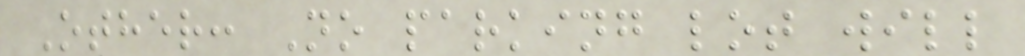Other: No parking lot will
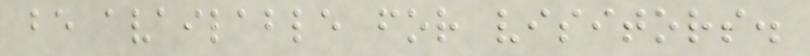be available for visitors.
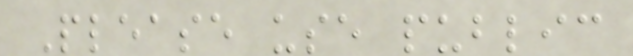Please use public
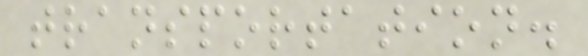transportation.
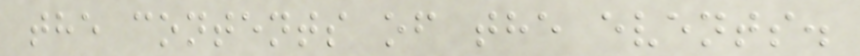the contents of the events.
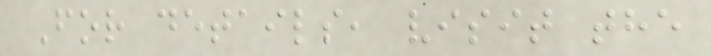For details, visit the
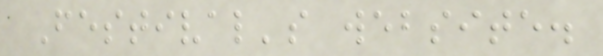Festival's website.
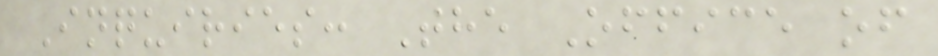Inquiries: The Office of
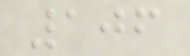106
